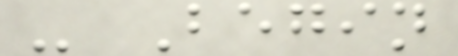- Begin
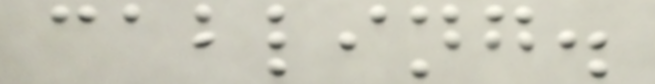cabling.
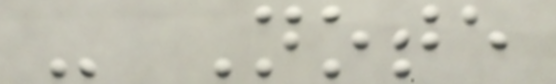- Note
